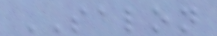SALON
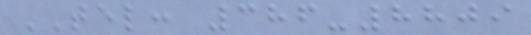TEL: 386-8809
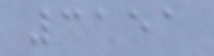3151
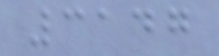3147
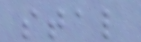stal
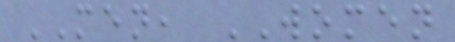MEN, WOMEN
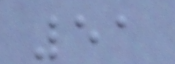51
